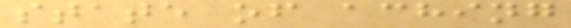state of aching
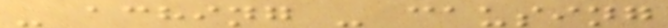- aching - causing
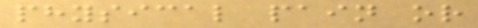physical pain or
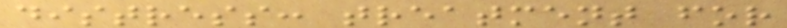distress: treatment for
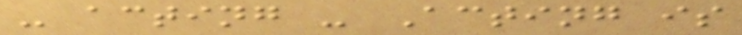- acting - Acting is
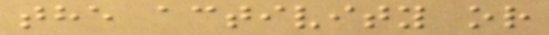the activity or
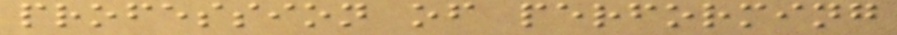profession of performing
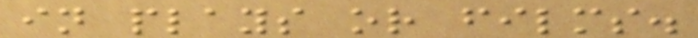in plays or films.
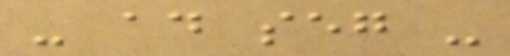- ad seg -
